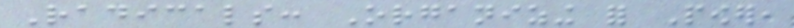Radicals: Organizing for Power,
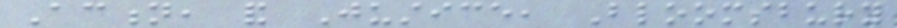Action, and Justice, Bloomsbury
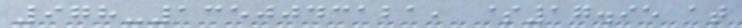978-1350043121, $17.95 at
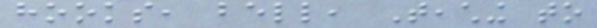hooks, bell, Teaching to
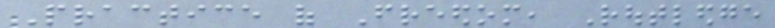Practice of Freedom, Routledge
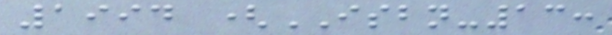1994 (ISBN-13:
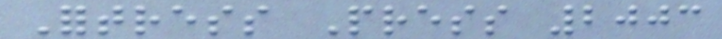Fortress Press 2003
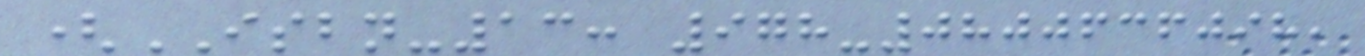(ISBN-13: 978-0800636098,
